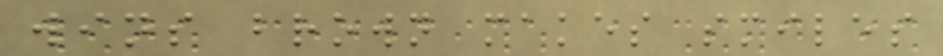wins brown makes smiles
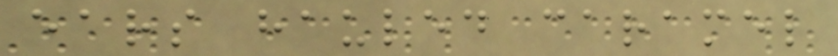ears hauled caramel
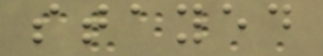stayed
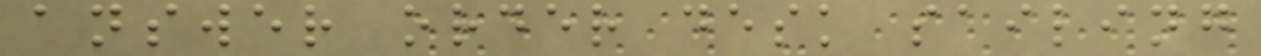answer order desk sailing
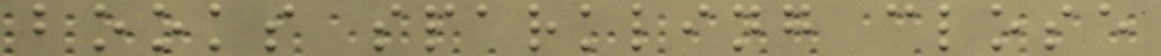books sparkling close
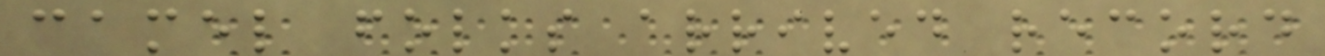camel folks arrived record
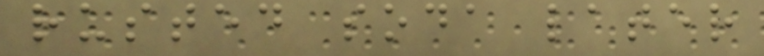rusted soda later
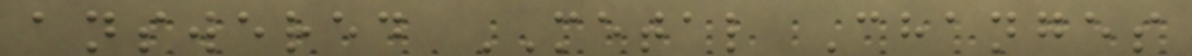answered METAL Changes
